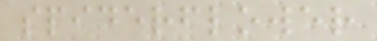spiderflower
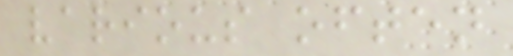various often
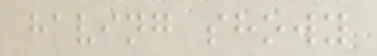having showy
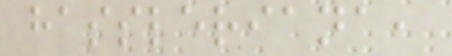hassleriana,
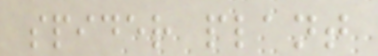spider plant
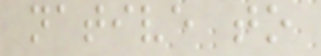native to
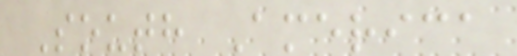South America
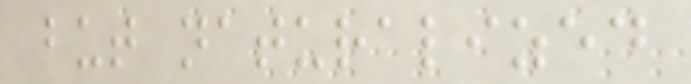but naturalized
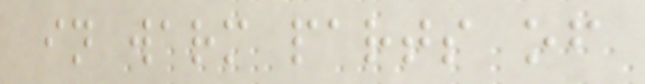in warm parts of
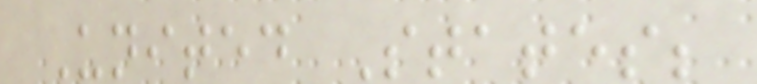United States;
